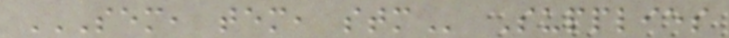SEM, TEM, STM Supplies
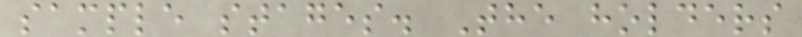sample stages. The holders
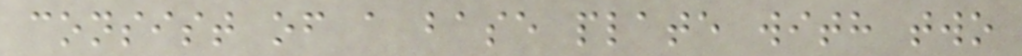consist of a base plate with two
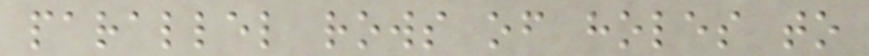parallel rows of holes to
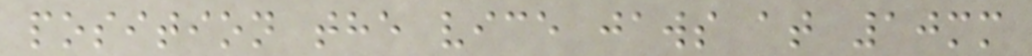position the vice jaws at 10mm
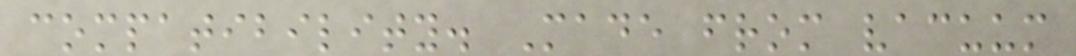compatibility. Made from vacuum
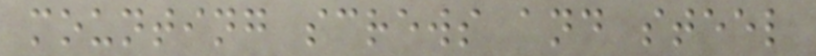mounting screws and steel
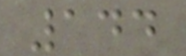144
